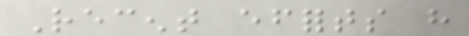Recent efforts have
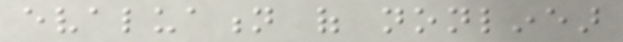evaluation of nonlinear
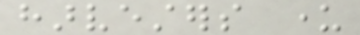harvesters under
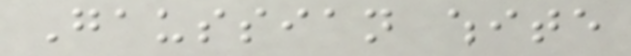Gaussian white
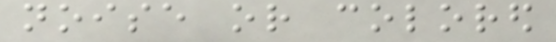noise or colored
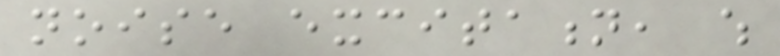noise excitation, which
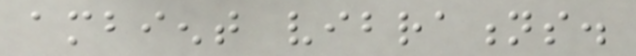ambient vibrations.
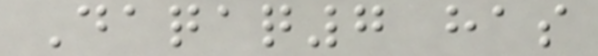Daqaq7 has
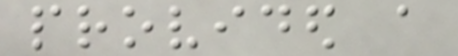provided a
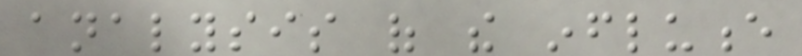analysis of the influence
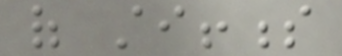of stiffness
